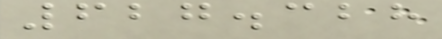627.328
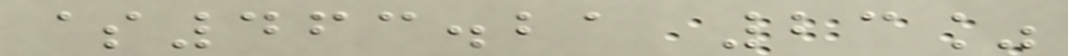$463.21 23%
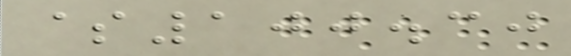$100.30
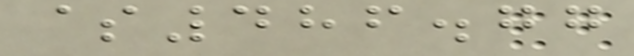$486.77
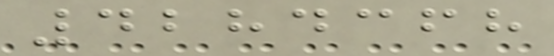4284368
